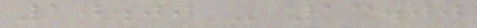10.00 - 13.00
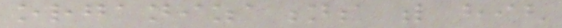organizations with high
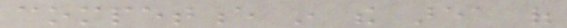competence in the area of
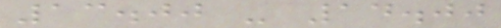13.00 - 14.00
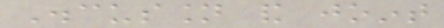Discussion and joint
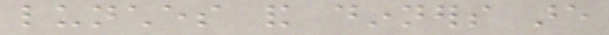lunches and dinners are
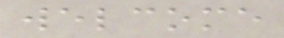welcome
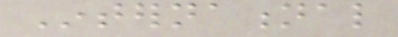International
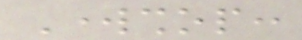Workshop:
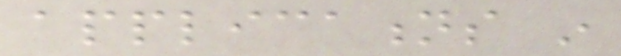applications in
